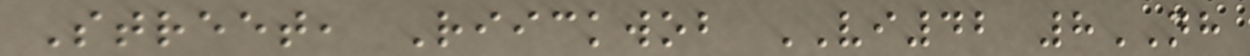Street, Riickwob VI42 8NH
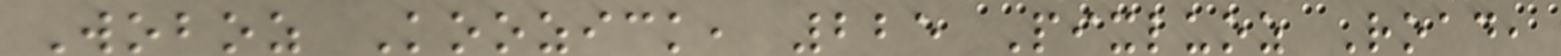Woboz Koozick, 225 Pixluoz Road,
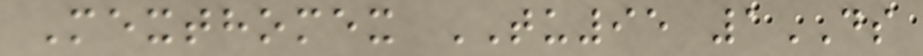Mexthomex TU95 1DS
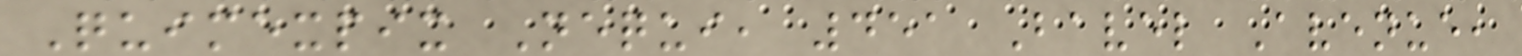Quimexpix Nequi, 451 Bavel Avenue,
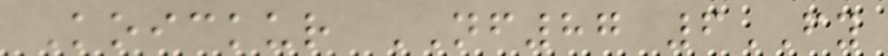Koickur NF87 6FY
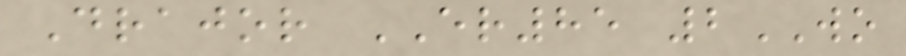Drajor ER85 2WO
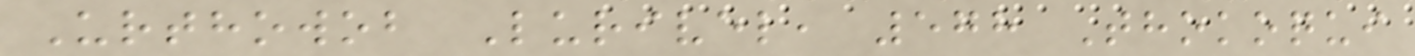Urthowob Lurivel, 578 Thokoqui
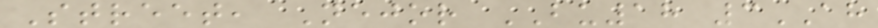Street, Nejor BU18 3AH
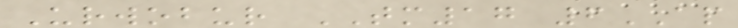Urwobur TM17 6AP
